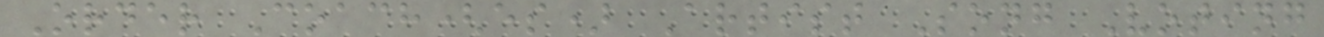Order Coach(es) Artist Song Voting
